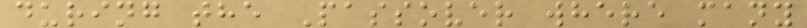during the Passover where many
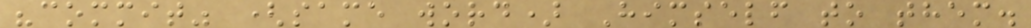"commit" (same word) Himself to them.
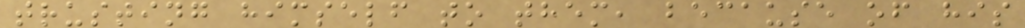trusting himself to them, because of his
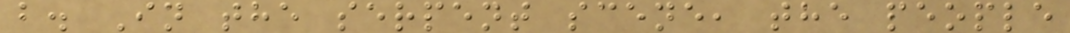b. In the serpent scene, the people
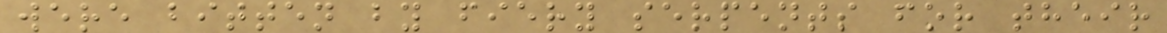were bitten by fiery serpents for their
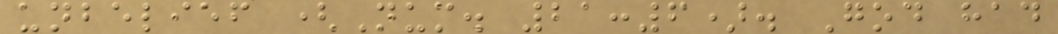unbelief (Num. 21:6). God had
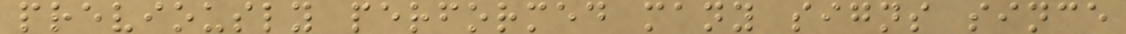previously performed many signs since
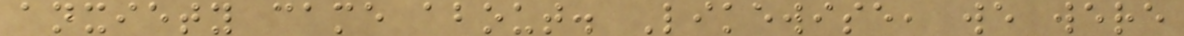anxiety came about. Likewise, we were
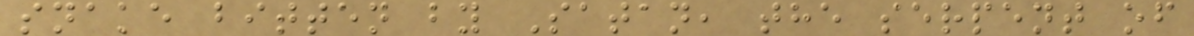snake bitten by Satan, the serpent of
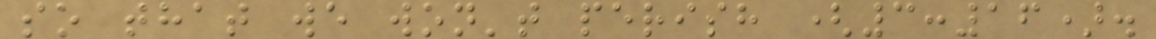so that we won't perish (3:16).
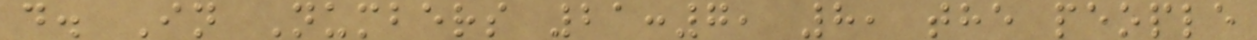d. In Numbers 21:7, 8, the people
